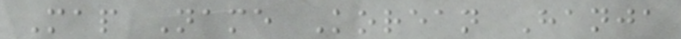Map Name Korean Hanja
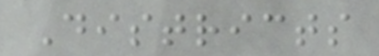Districts
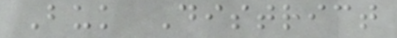Buk District
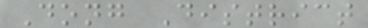Dong District
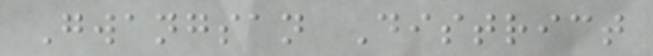Gwangsan District
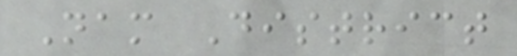Nam District
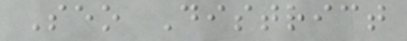Seo District
